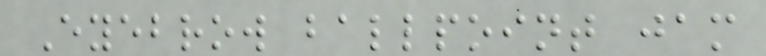Eyebrow ballpoint jam
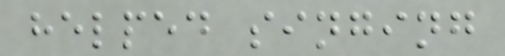helped singing
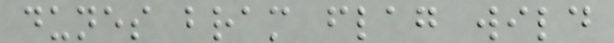dunes bram flag wild
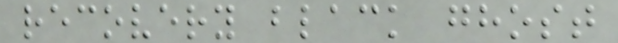recovery black ghost
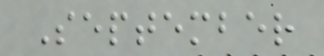September
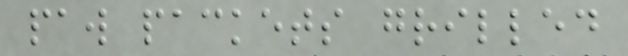paw packets grilled
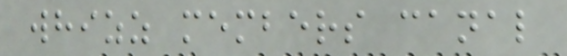whizz members canal
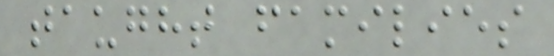taught families
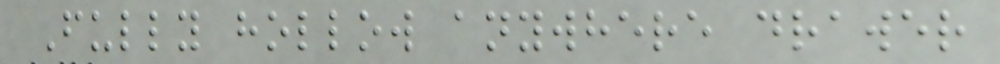Fully hollow anywhere drawer
